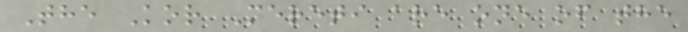The Kor Mereti are one of the
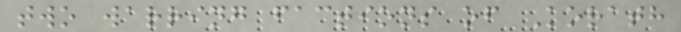two warring factions of Korath
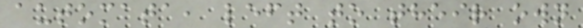automata, left to their own
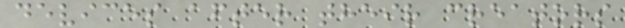devices after their creators
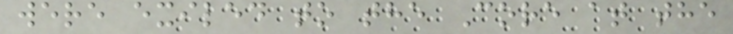were exiled to the Core at the
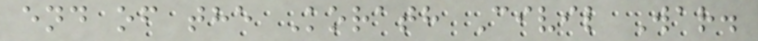end of the Korath Civil War.
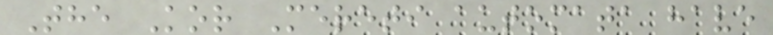The Kor Mereti automata have
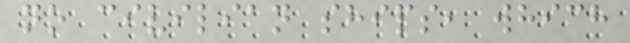no civilian ships, which
